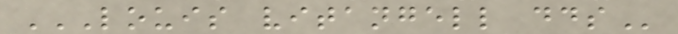LOUIS VITANGELL DDS
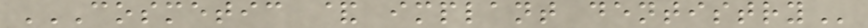COSMETIC & IMPLANT DENTISTRY
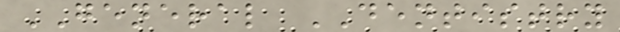GENERAL DENTISTRY
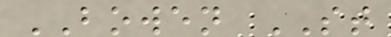BOWEN ST
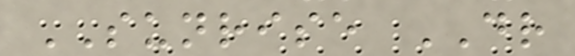SUNRISE DR
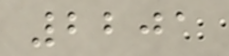2201
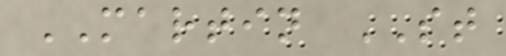MARTIN ST
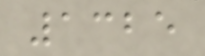1325
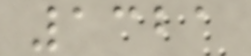1321
